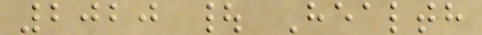2020 | Health
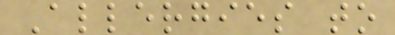Allergies to
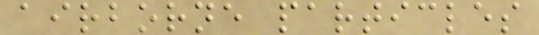airborne particles
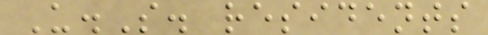U.S. residents
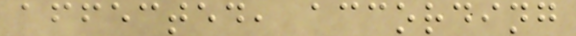affected, according
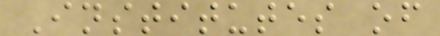Institutes of
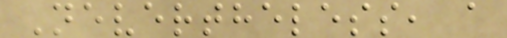Nevertheless, a
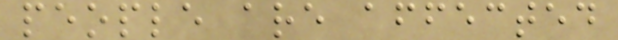people are affected
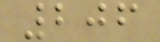206
